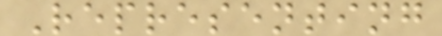Representing
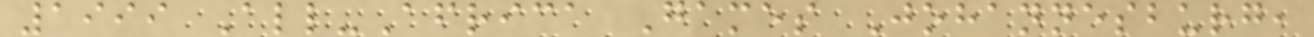1999 All-Africa Games Johannesburg,
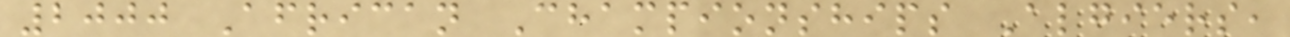2000 African Championships Algiers,
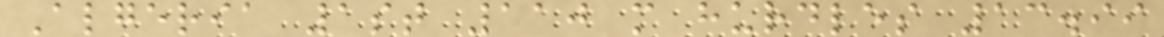Algeria 1st 110 m hurdles 13.99
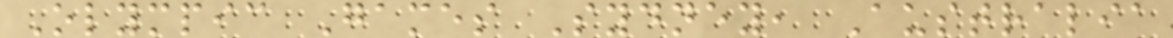Olympic Games Sydney, Australia
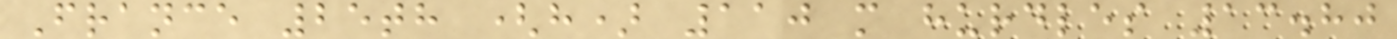France 25th (h) 110 m hurdles 13.80
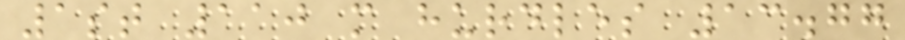1st 110 m hurdles 13.77
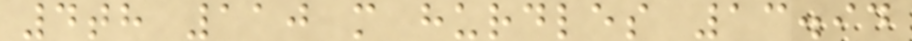4th 110 m hurdles 13.94
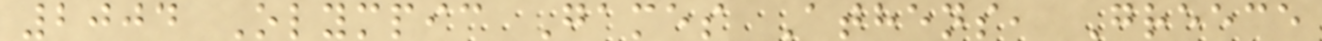2004 Olympic Games Athens, Greece
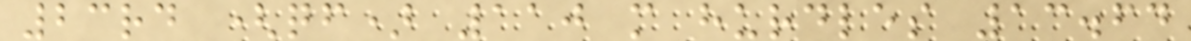23rd (qf) 110 m hurdles 13.64
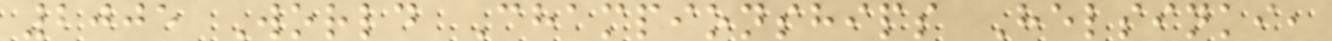2005 World Championships Helsinki,
